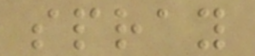spray
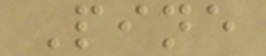Pine
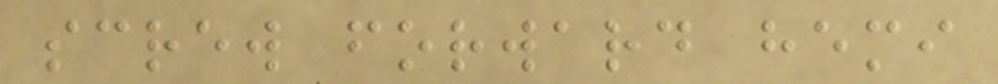screw forward hemi
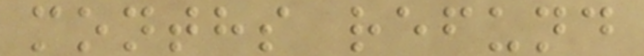months refund
